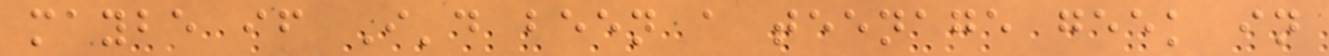maybe if I'd been a teenage geek in
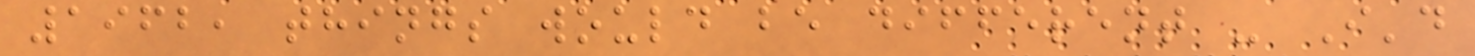1962, things would be different - I'd
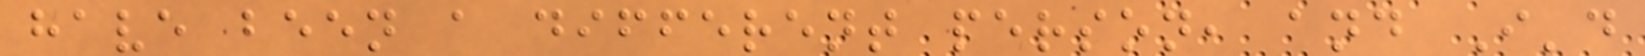have been a different person, and I'd
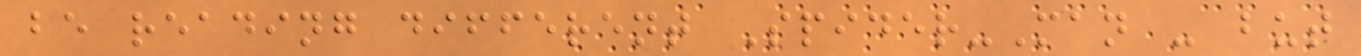be reading different Spider-Man - but
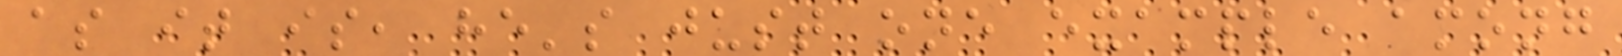as it is, he's just one example among
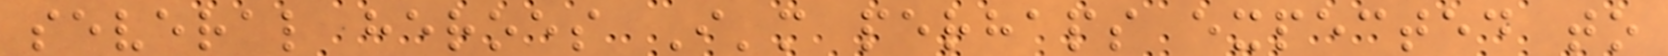several heroes I'm perhaps expected to
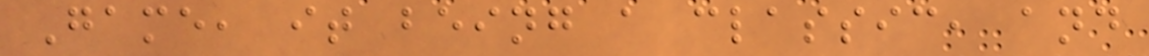Game, it being a classic, and
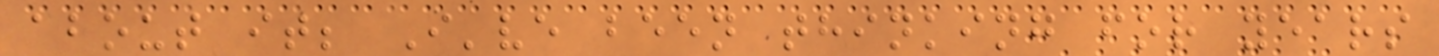about it; I've been thinking for years
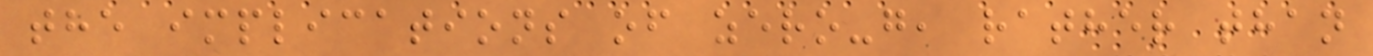the implications of zero-g, rather than
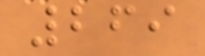269
